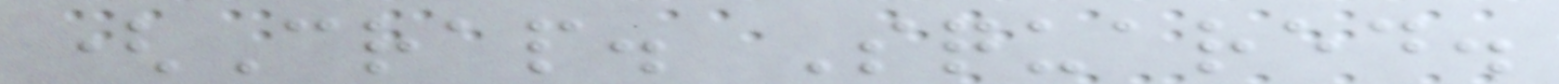(Crap. Squared.
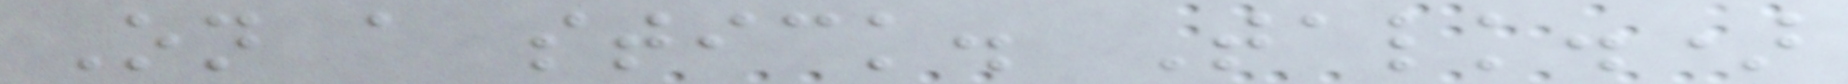On a stick. Talk.)
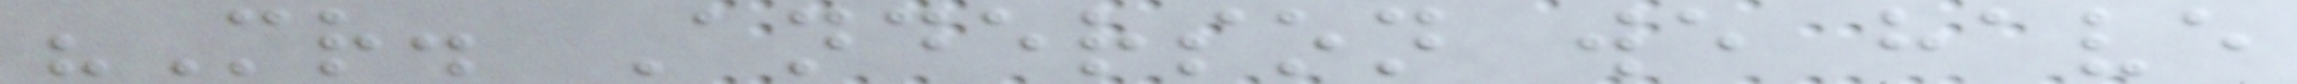"Mr. Anderson we have
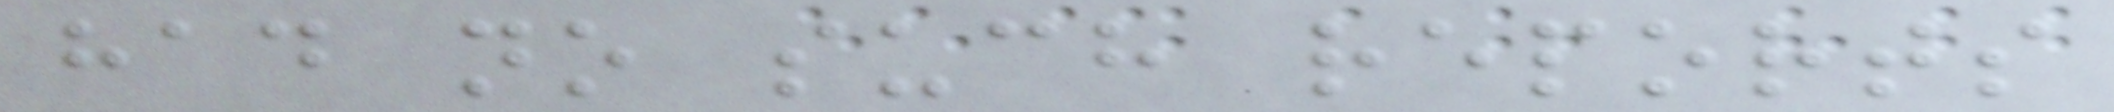had no such reports
